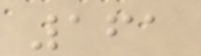161
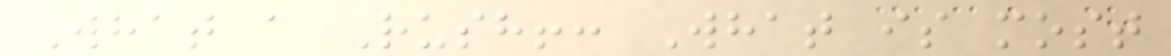What a Rush!: What is most
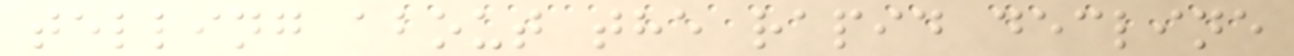telling about the rapid decline
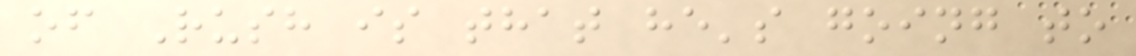of Rush is that he's going to
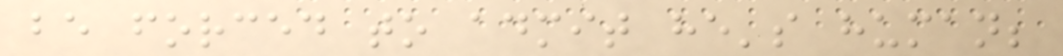be forced to admit he's human;
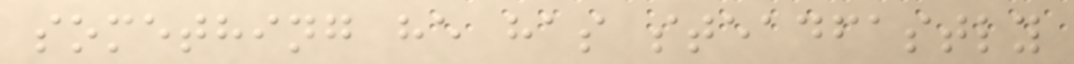something he has steadfastly
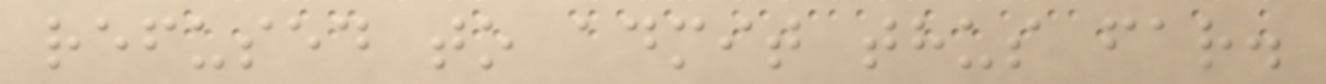refused to admit thus far.
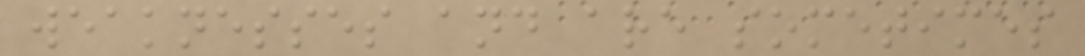weaknesses and are sometimes
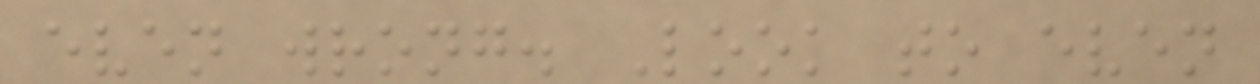even wrong. Look to even
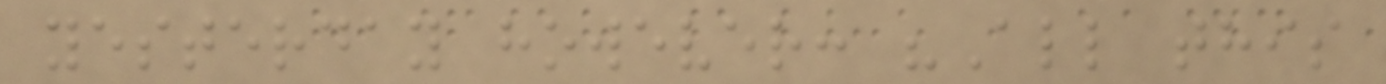yesterday however: "All this
